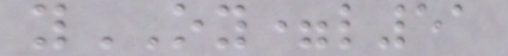yOY=l51
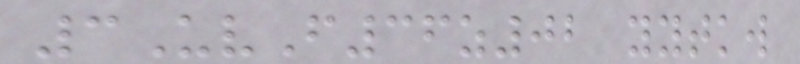3UvF36z02 yytkw
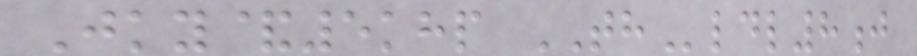Jky&5khp THldl8j
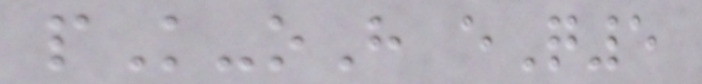pK-oH eQ5
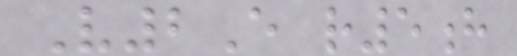V2E r5h
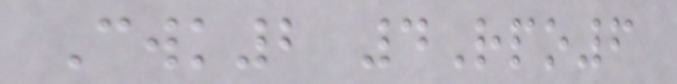Cwk2 4Rpo6
